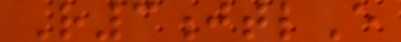R3jtlE
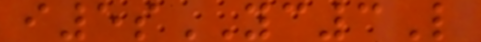i5sYC3L
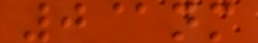0@nm
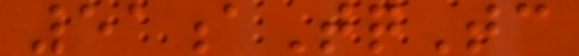51aTqTc
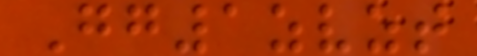Gg1zvzt
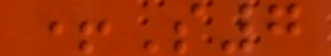+S7
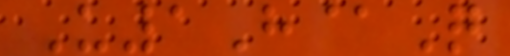U1H@Q
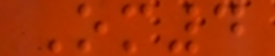Om4
